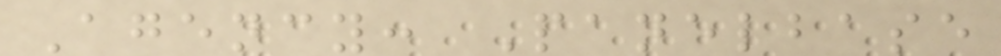Agency: Panelbase
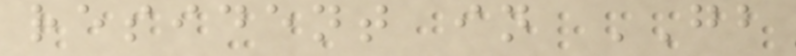resident in GB
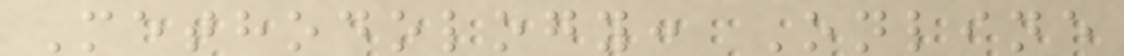Methodology: Online
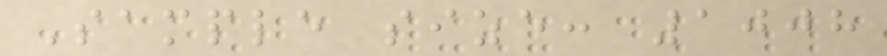Sample size: 1008
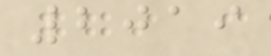2019
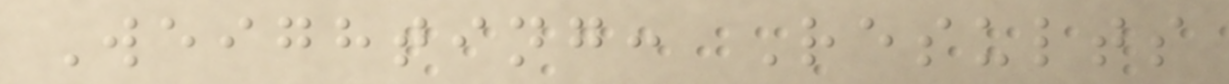Weighting: Results
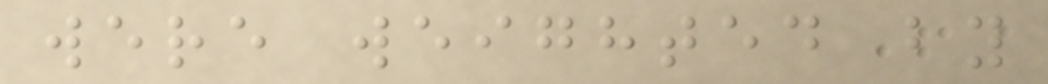were weighted by
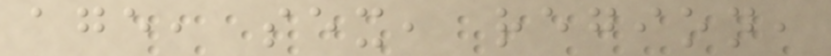age, sex, region,
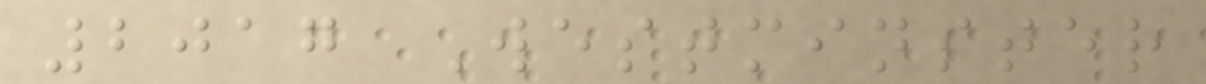2017 Westminster
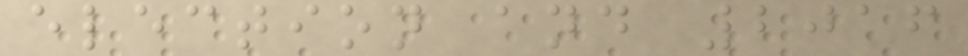election and 2016
